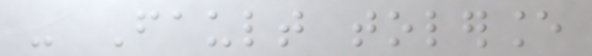- Fault tolerance
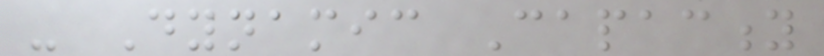- Dynamic Capacity
